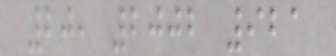20, 2002 921
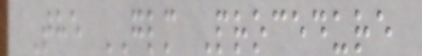The GLM Procedure
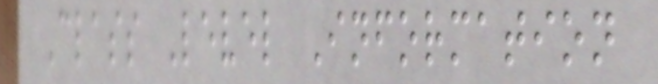Class Level Information
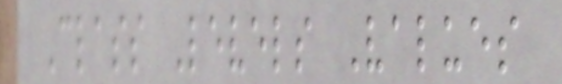Class Levels Values
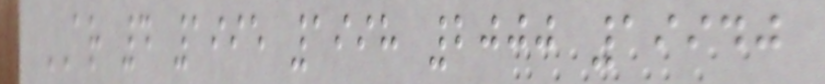AR 4 1995 1998 2000 19940
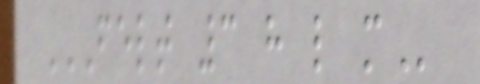FELT 3 H L M
